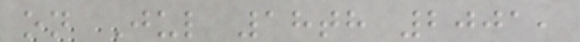on Jul 18th 2001,
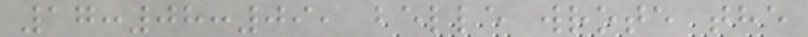17:08:09, belle wrote the
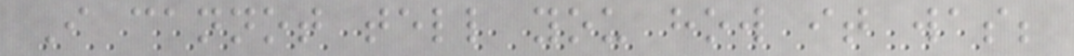I cannot tell you how it was;
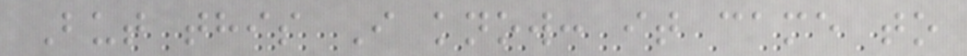But this I know: it came to
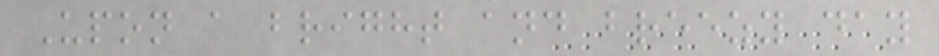Upon a bright and breezy day
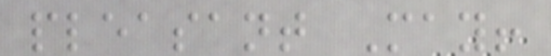pleasant May!
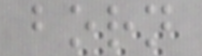born
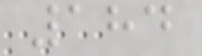184
